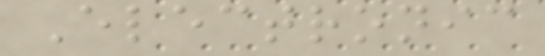Electronic
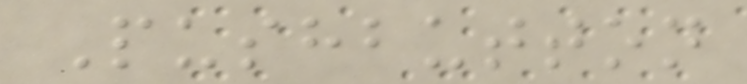Pushbutton
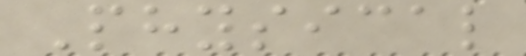Physical
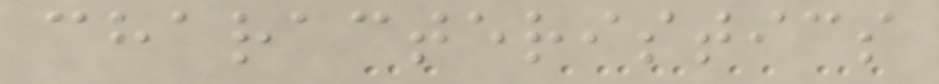characteristics
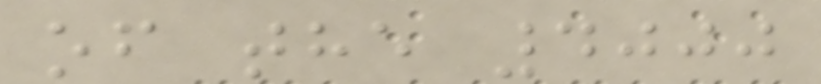of the 4000
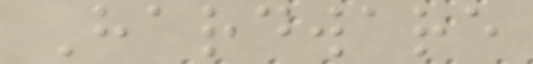Hardware
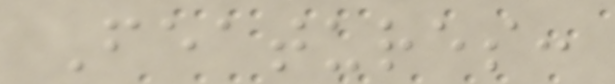Features:
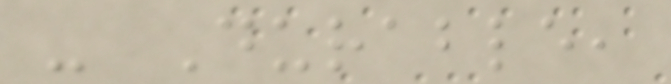- Durable,
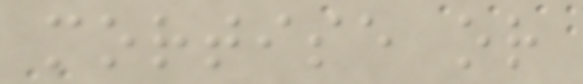mortise or
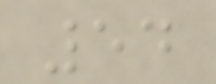54
